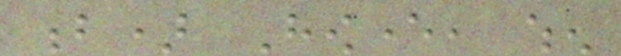b) However, when
